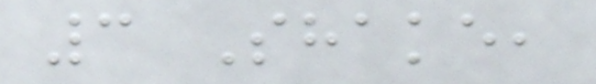3 Shake,
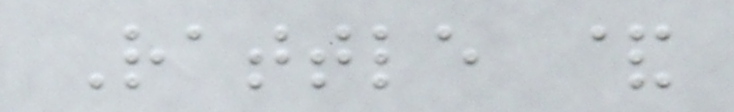Rattle &
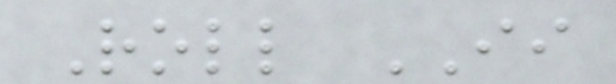Roll II
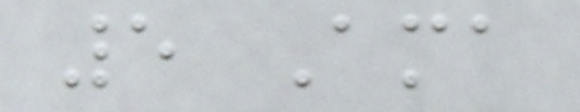5 Ama
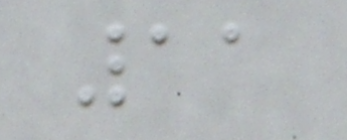11
